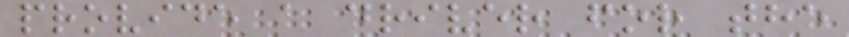provide a driver for the
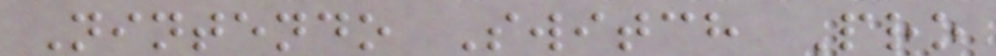Nintendo Switch Pro
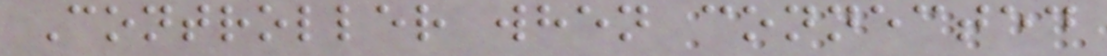Controller when connected
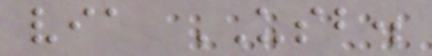via USB.
